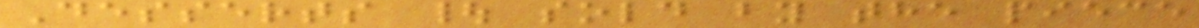Desserts | sold by the piece
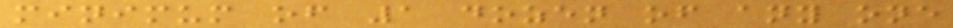minimum of 1 dozen of any one
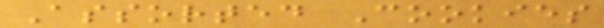Assorted Cookies
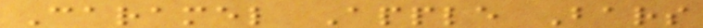Caramel Apple Bars
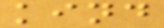kind
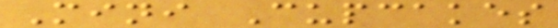Mini Cupcakes
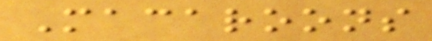Macaroons
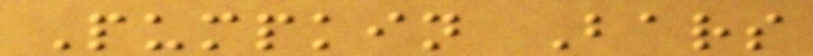Pumpkin Bars
